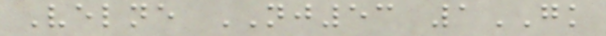Velne NJ53 1GK
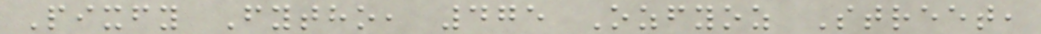Pixfy Fytho, 475 Ozfyoz Street,
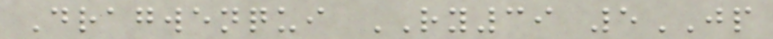Dragwenqui RY39 5JP
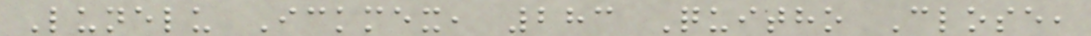Lunelu Ickmex, 283 Quitho Close,
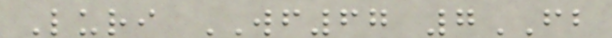Luri WF67 7FB
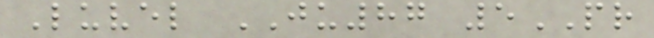Luvel JU87 5PR
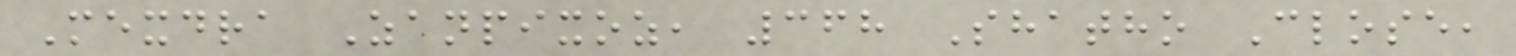Mexdra Zanpixoz, 368 Shatho Close,
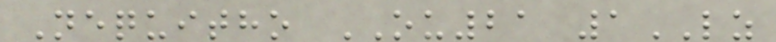Nequitho OU21 1LZ
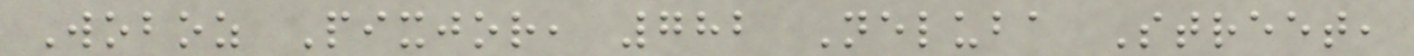Woboz Pixjor, 782 Neluba Street,
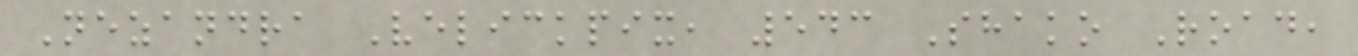Nezandra Velickpix, 543 Shako Road,
